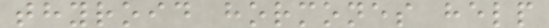thyroid hormones help
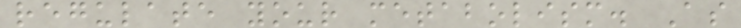regulate your metabolism. As
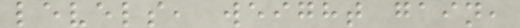levels, weight gain,
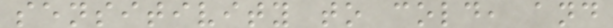sensitivity to cold, and
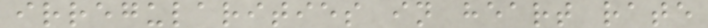irregularities in heart rate
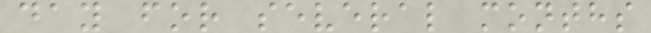day for several months
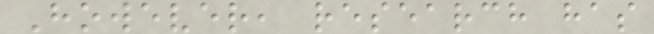However, research has
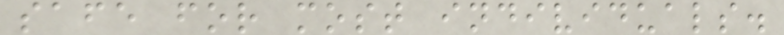safe for most individuals.
